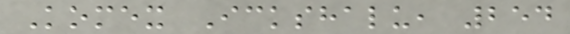Komex Ickshalu, 254
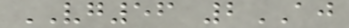VG56 2AJ
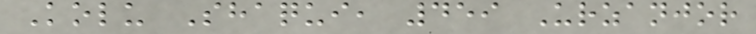Kolu Shaqui, 459 Urzanjor
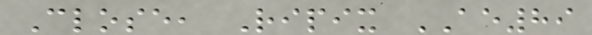Close, Ripix AE89
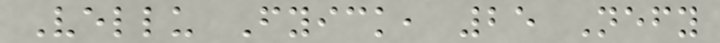Vellu Fyick, 25 Nefy
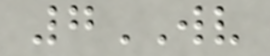7WV
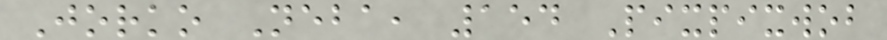Jorko Neba, 154 Pixpixwob
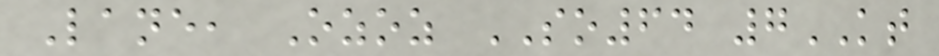Lane, Ozoz SO64 7KT
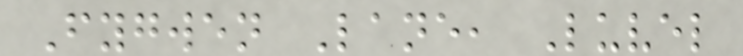Fygwen Lane, Luvel
